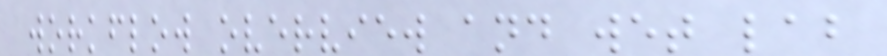workflow overview and wet lab
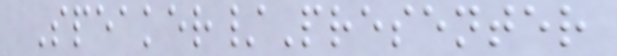Speaker/Presenter
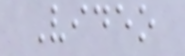Video
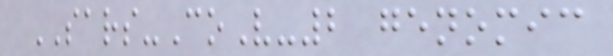SARS-CoV-2 genomic
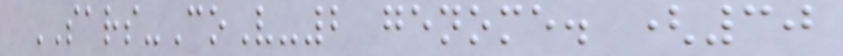SARS-CoV-2 genome. (30
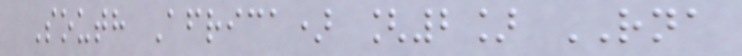South Africa) [2] RNA
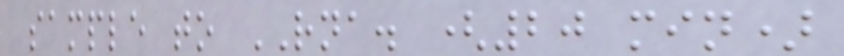sample to RNA. (20 min)
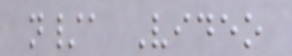n/a Video
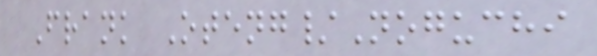Frank Oteng/Noguchi
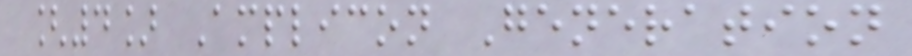[4] Amplicon Generation
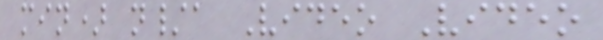min) n/a Video Video
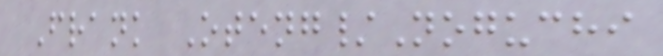Frank Oteng/Noguchi
